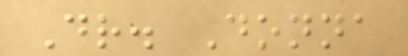Dr. Donna
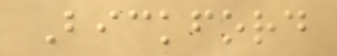Bickford
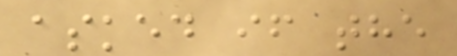asked if the
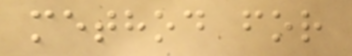method for
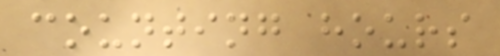counting hours
